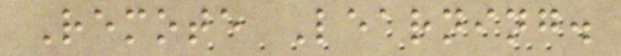Remote Learning.
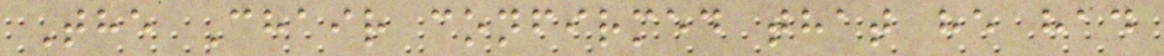The Chair confirmed that he had
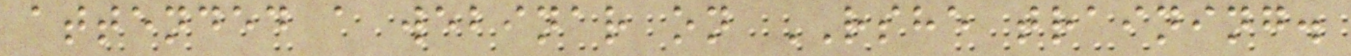attended a webinar on RSHE training.
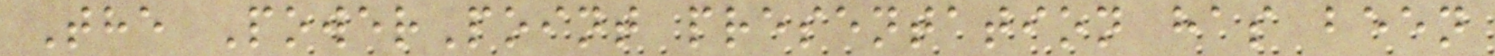The PowerPoint presentation has been
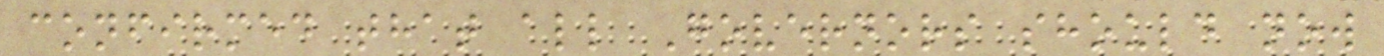confirmed that all Governors should now
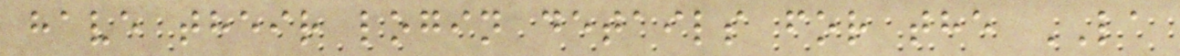have their login details for the LA
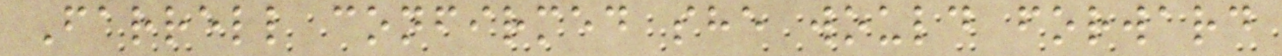Farrell confirmed she would forward
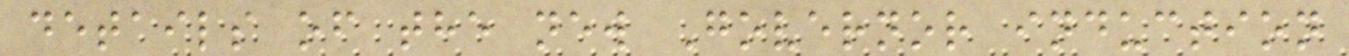details of the new Governor induction
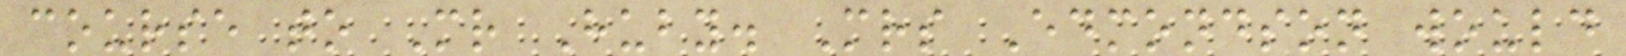course to Mr Huby. Mrs Edmondson would
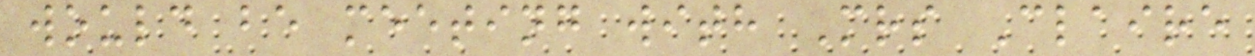would be meeting with Mrs Claire
